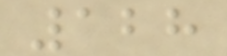128
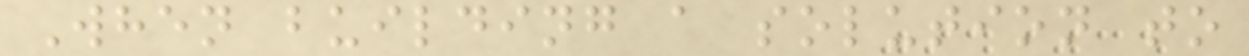When building a solution to
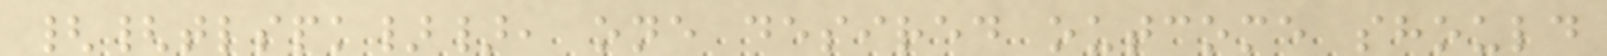{{tlspk}}, one desired outcome should
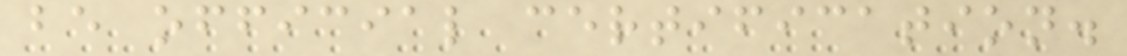be official certification.
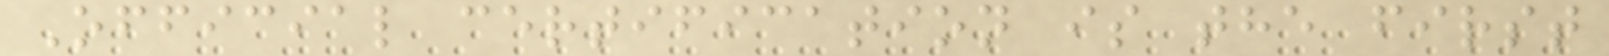Official certification is the first
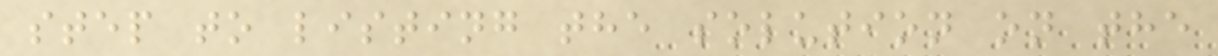step to listing the solution on the
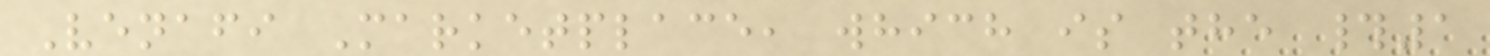Venafi Marketplace, which is the #1
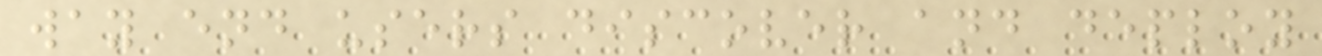way end users discover and deploy
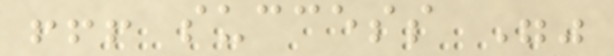!!! success ""
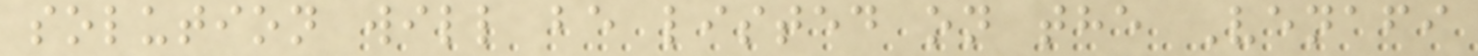solution will be listed on the Venafi
